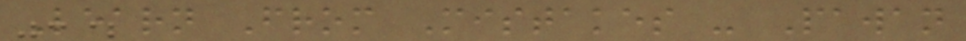Learn From Mistakes - Pawan
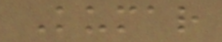Kumar
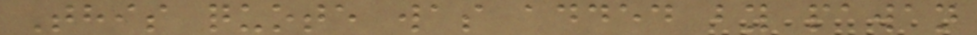This quote was added by pawan
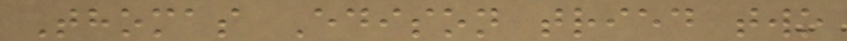Thomas Edison tried two
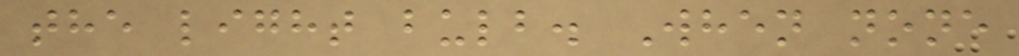the light bulb. When none
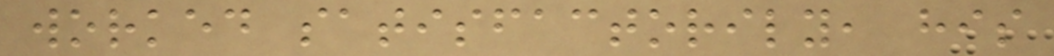worked satisfactorily, his
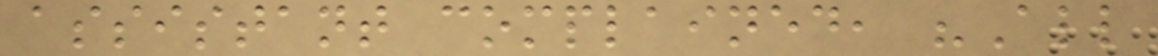assistant complained, "All
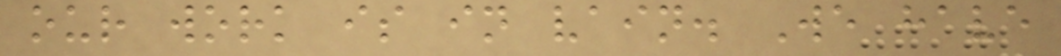our work is in vain. We have
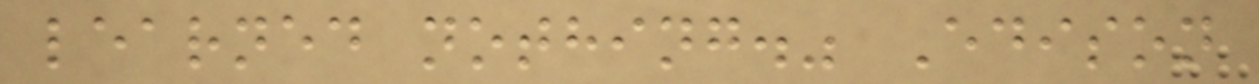learned nothing." Edison
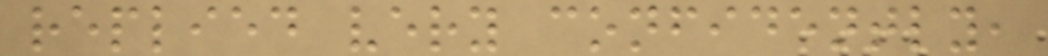replied very confidently,
